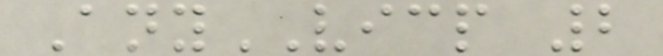AnyVICP 2
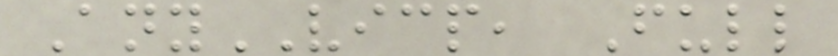AnyVICP, Full
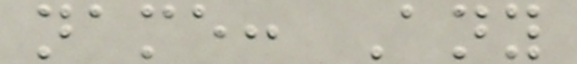name: Any
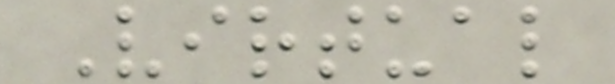Virtual
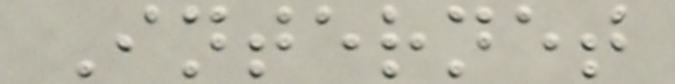Internet
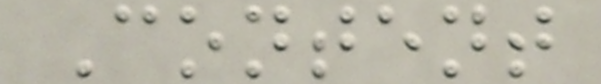Content
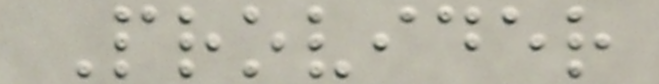Provider
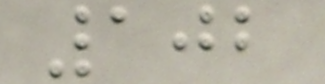102
